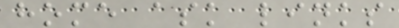home ask links
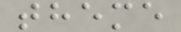theme
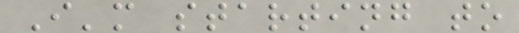I'm starting to
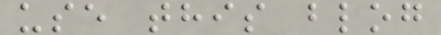use this blog
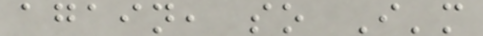again, so I'm
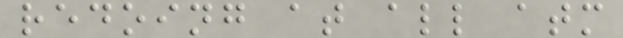redoing at all atm
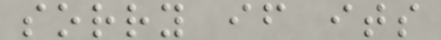sorry if its
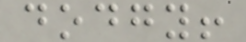dodgy!
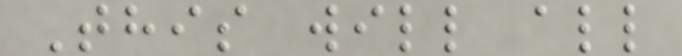This will all
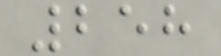258
